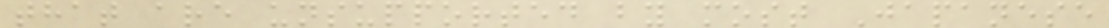that are unsupported by most Japanese
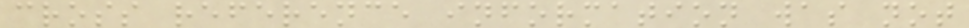cross reference information was not
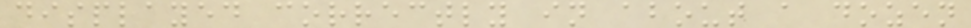displayed correctly in about a dozen
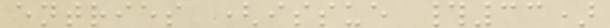entries (issue #33)
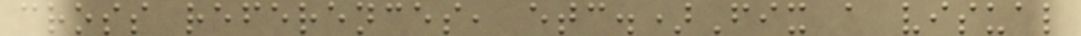cross references, etc.)Fix a visual
